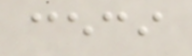ceci
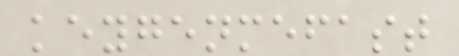keygenmefast
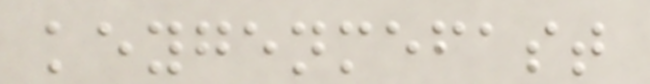keygenmefast
